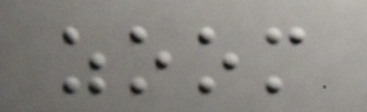zoom
